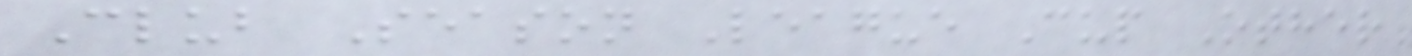Club Season League Cup Other
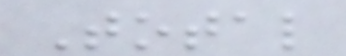Total
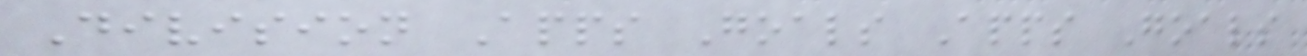Division Apps Goals Apps Goals
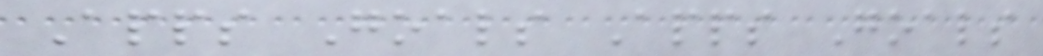Apps Goals Apps Goals
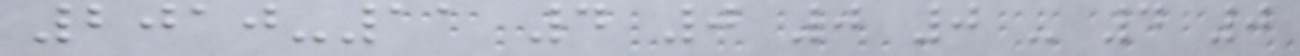2010-11 4 0 0 0 - 4 0
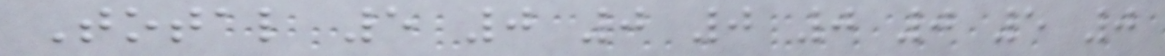Total 5 0 0 0 0 0 5 0
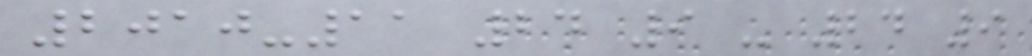2010-11 24 9 - 24 9
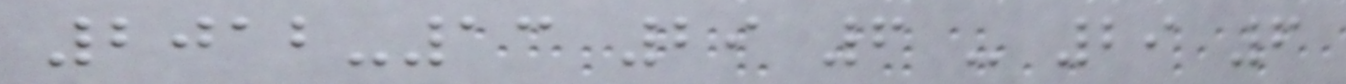2012-13 29 6 - 29 6
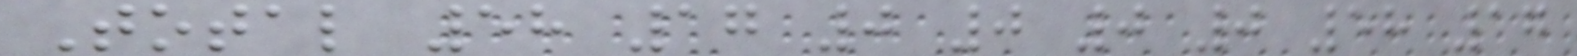Total 58 17 0 0 0 0 58 17
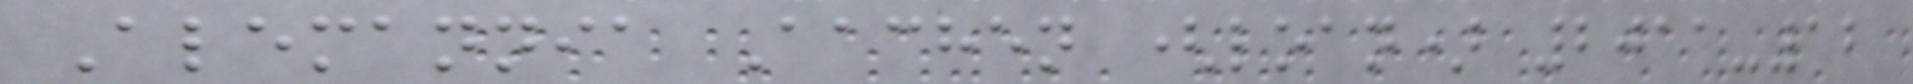Alemannia Aachen (loan) 2011-12
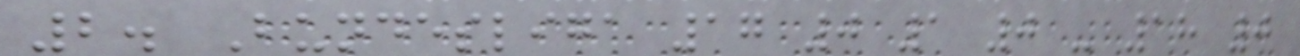2. Bundesliga 17 0 1 0 - 18 0
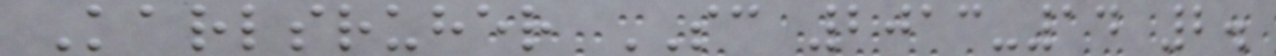Karlsruher SC 2013-14 2.
